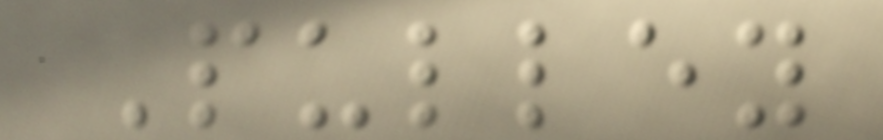Pulley
